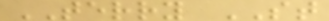TERRY ST
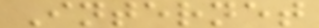Internet
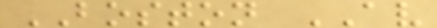BOSTON AV
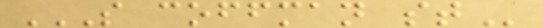S COFFMAN ST
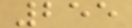255
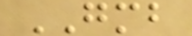GMB
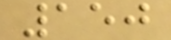150
